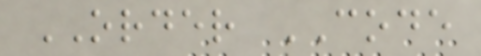ORDER CODE
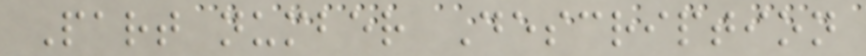Part number Description
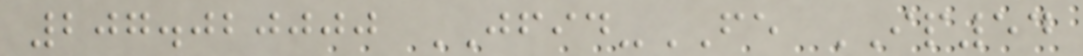207.020000 JFID-FE IP54
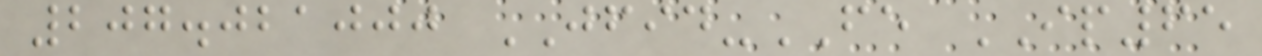207.021000 JFID-FE IP65
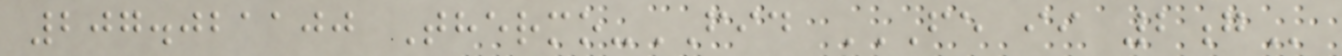207.021100 Thermo-FID FE II 2G
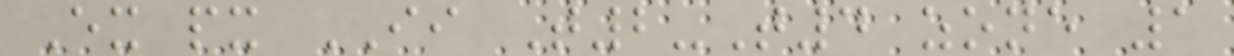Ex px II T2-T4 zone 1
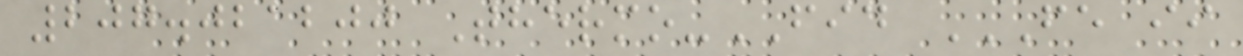207.021200 Thermo-FID FE II
